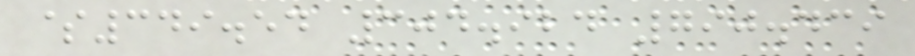$349.54 304.924 790.439
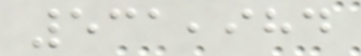531,984
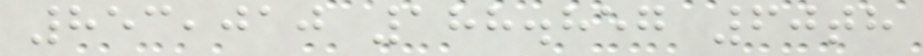853,010 188.857 60th
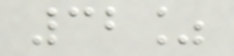32%
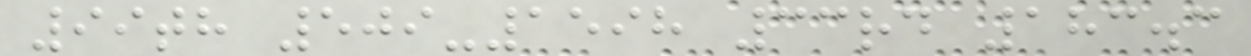99th 509-1598 33rd 183.3
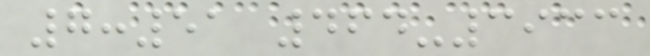7:51 464-3933
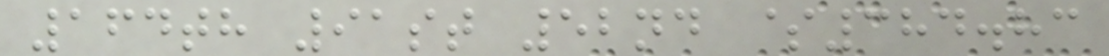164th 91st 52nd $384.83
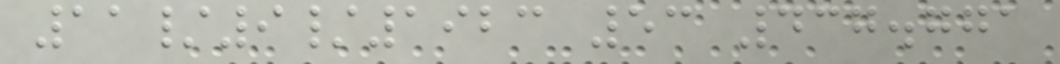11/9/1923 53 437.771
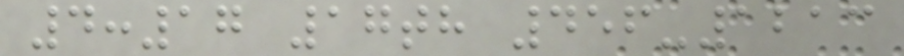4:17 17th 456-1213
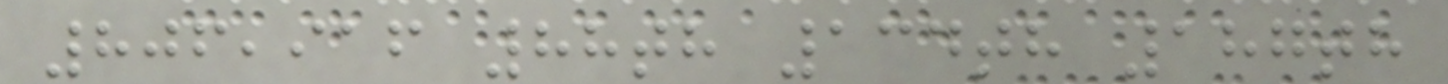806,916 88th 134th 187th
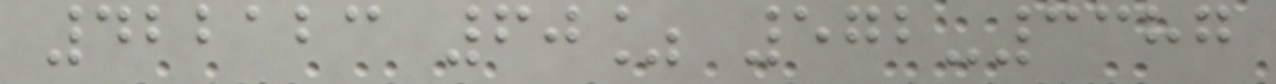422123 60% 572-3387
